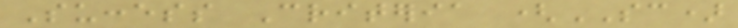Success Criteria (SC)
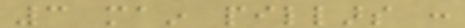3 main pillars :
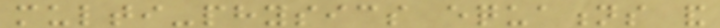multi-physics equations and
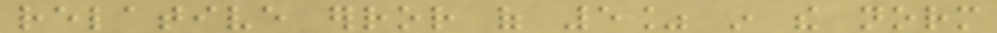relative error of 5% in the norm
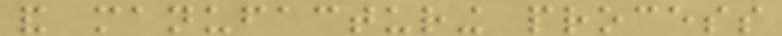and manufacturing process
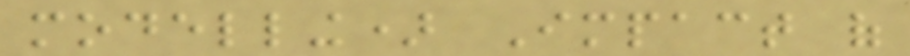modelling) Impact of
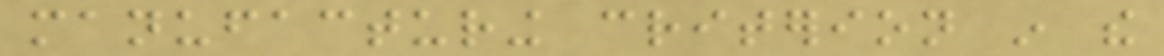manufacturing criterion in the
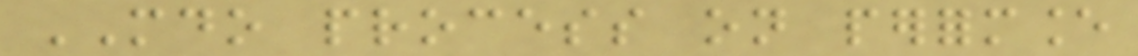MDO process on performance
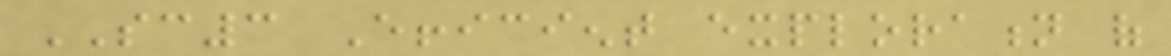SC3 Efficient exploration of
